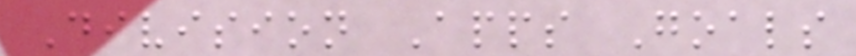Division Apps Goals
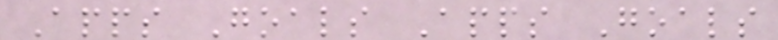Apps Goals Apps Goals
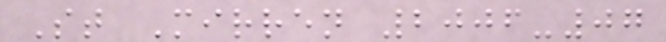St Mirren 2006-07
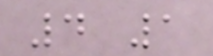4 1
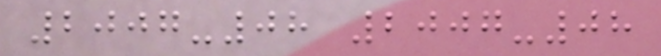2007-08 2007-08
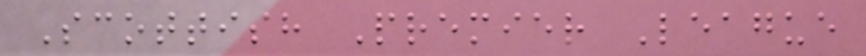Scottish Premier League
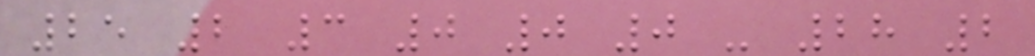25 2 3 0 0 0 - 28 2
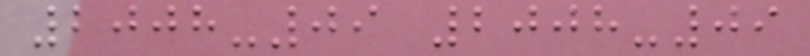2008-09 2008-09
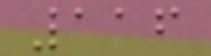116
